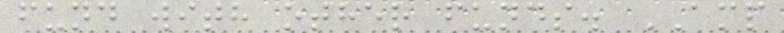fund with other funds. AMP
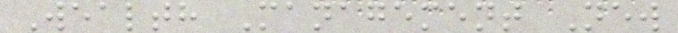Wealth Management New
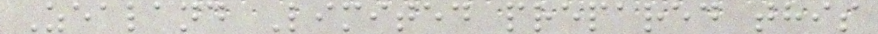Zealand Limited prepared this
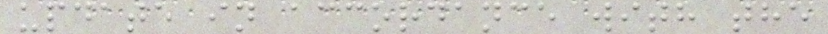update in accordance with the
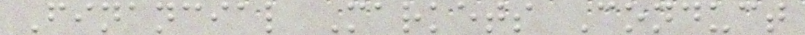Financial Markets Conduct
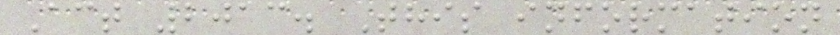Act 2013. This information
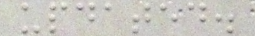updated.
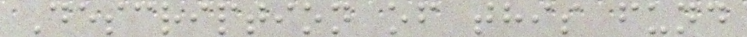Description of this fund
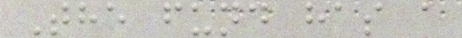The fund has a
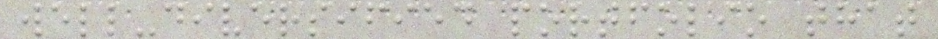well-diversified portfolio that
